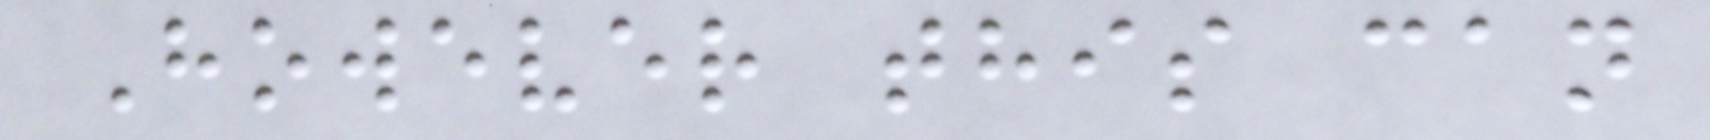However this can
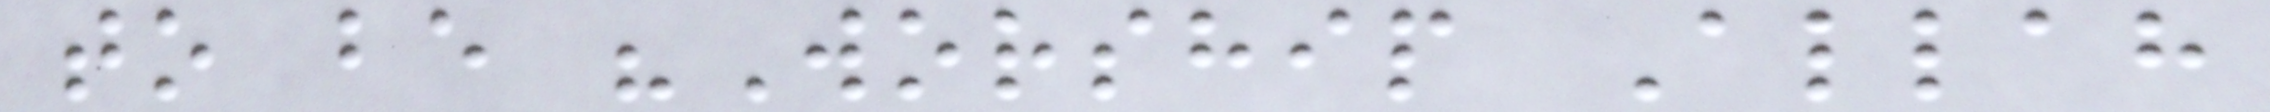to be "Worship Allah
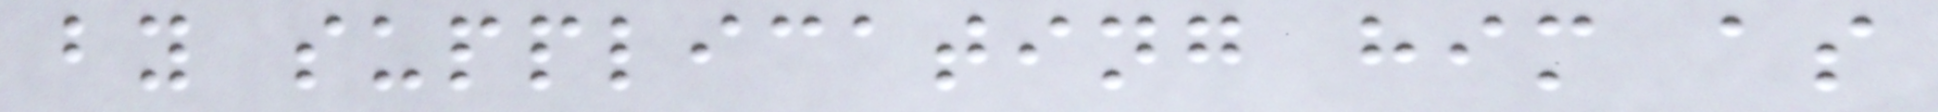by supplicating him as
